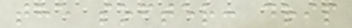the softer: drip
